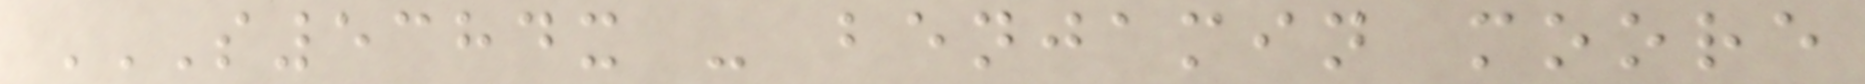S5384X - BENJAMIN MOORE
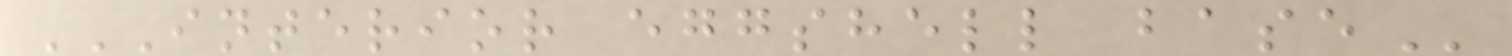INTERIOR EGGSHELL BASE
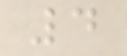4
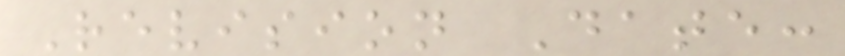Revision Date:
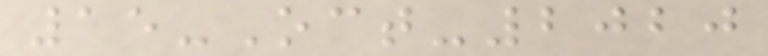15-Oct-2020
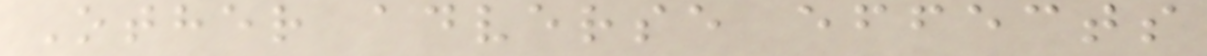Other adverse effects
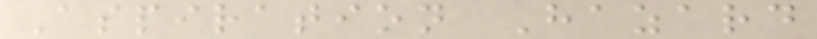Aspiration Hazard
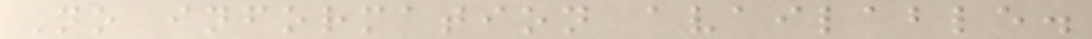No information available.
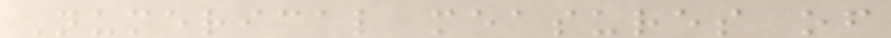Numerical measures of
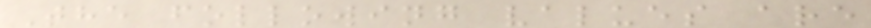The following values are
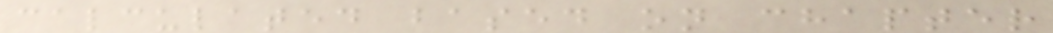calculated based on chapter
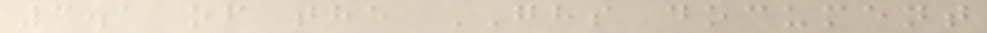3.1 of the GHS document
